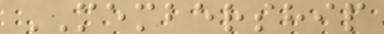MEMBERSHIP
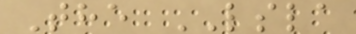The LSLA
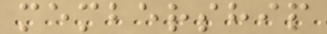membership
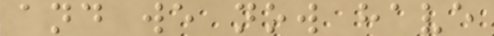and we now have
